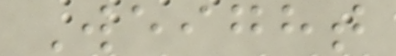Weight
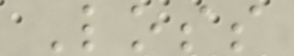Loss
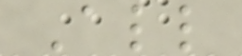All
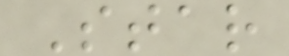Star
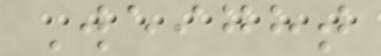Weight
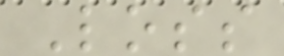Loss
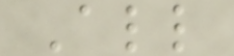All
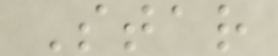Star
